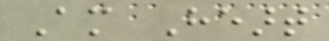Am Heart
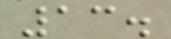13.
